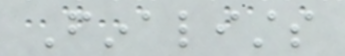Finalists
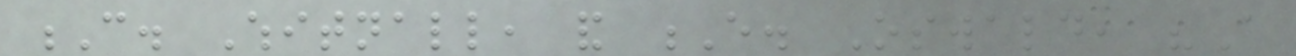C. Whitnall, and E. Oswald, "A
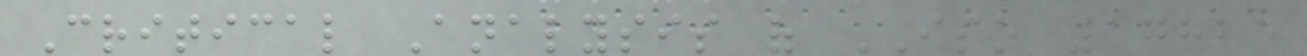Critical Analysis of ISO 17825
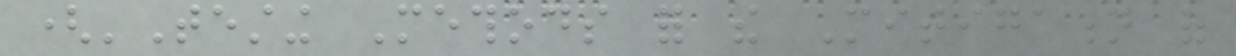('Testing Methods for the Mitigation of
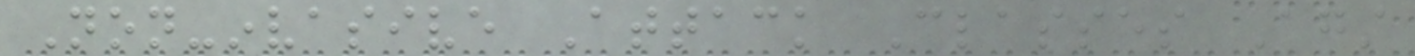Non-invasive Attack Classes Against
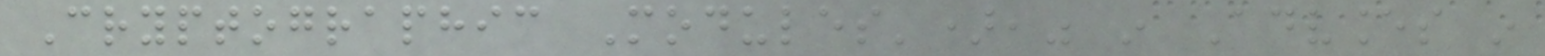Cryptographic Modules')," in Advances in
